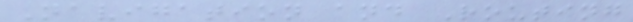Navigation and Routing
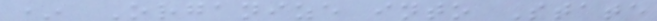* Organize into State
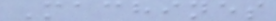Machines
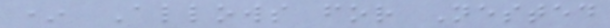* Allows for Nested
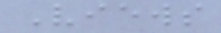Views
